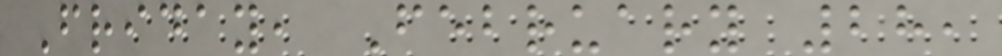Friday, February 28,
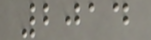2014
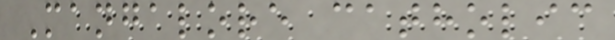Mangalore catholic
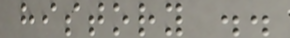history ..
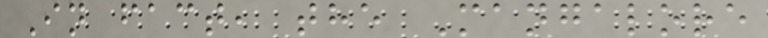In fact, the Mangalore
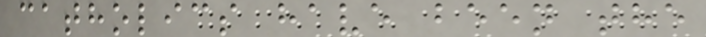catholics have been the
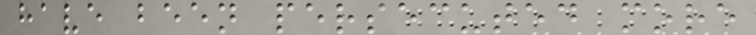have been persecuted more
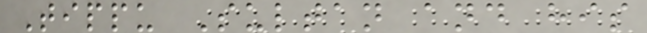Tippu Sultan and his
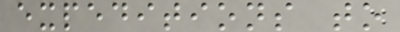expeditions to
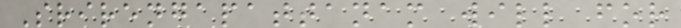Srirengapattanam will for
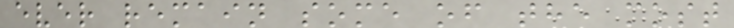ever remain some of the most
